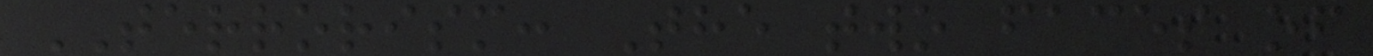TERRORISM: The two faces of
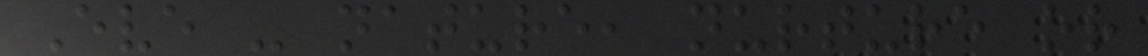Eve - nature, nurture or
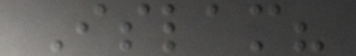Islam?
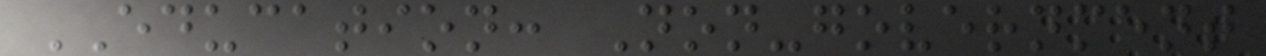EDUCATION: Non-government
